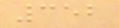352
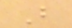B
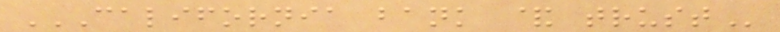CALIFORNIA BANK & TRUST
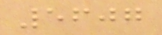5607
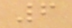6
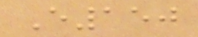E150
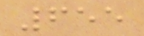655
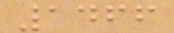1466
